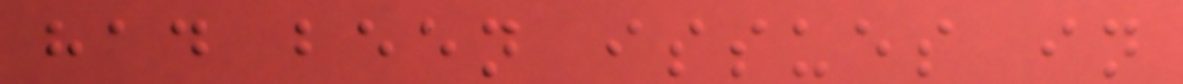had been issues in
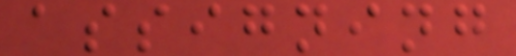assigning
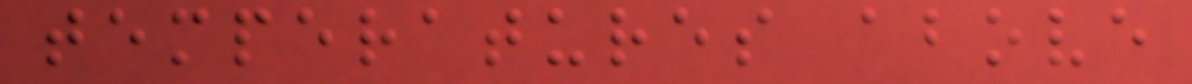temperatures above
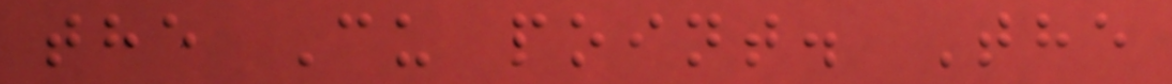the Cu point. The
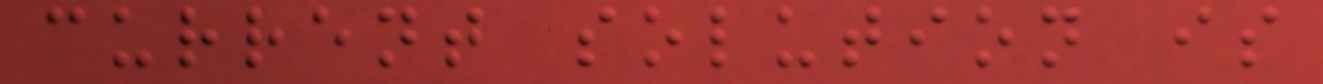current solution is
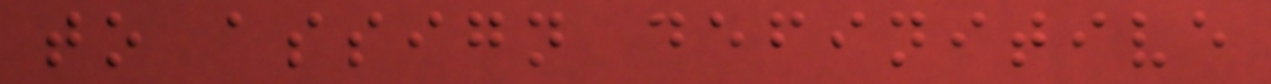to assign definitive
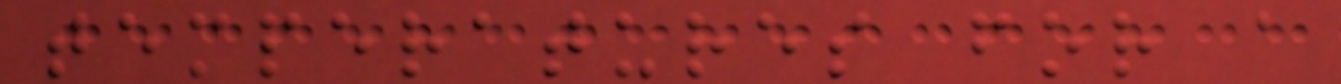temperatures for a
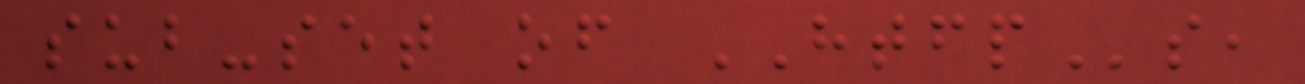sub-set of HTFPs,
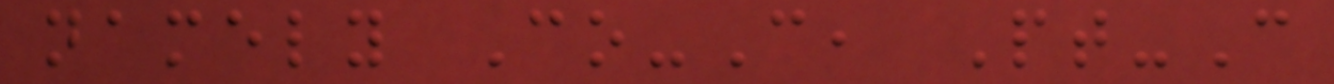namely Co-C, Pt-C
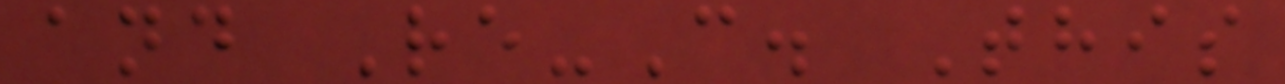and Re-C. This
